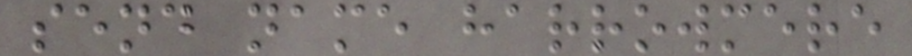send name harrowmere
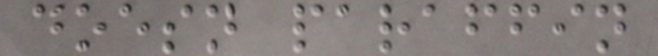doesn paraffin
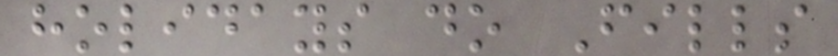holidays do Fills
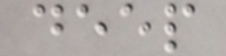deep
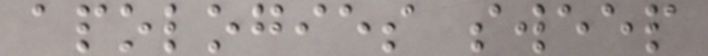apologies sweep
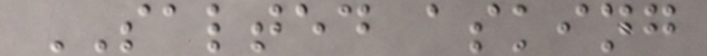SALTED asking
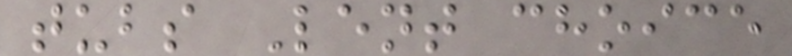tubs Lent choice
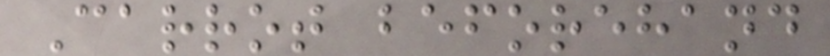Carrot beforehand
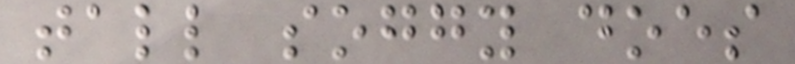tall soggy does
